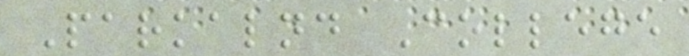Parkalnd College
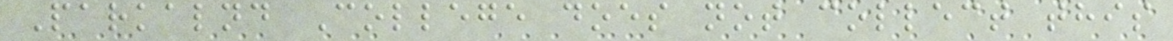Parkalnd College does not collect this
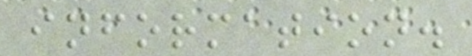information.
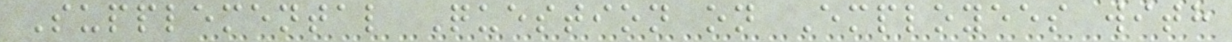Supplemental Question on Employees with
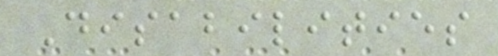Disabilities
